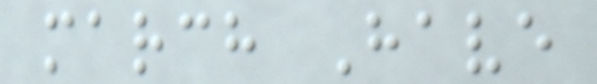march Have
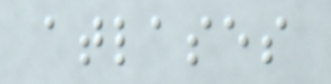atlases
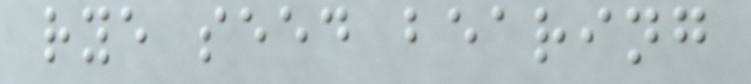rye seed bearing
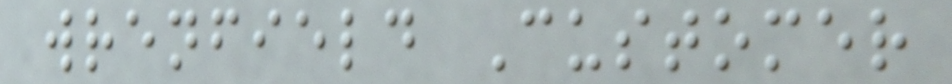wrenfield Customer
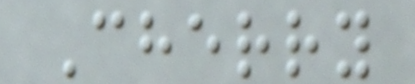Cherry
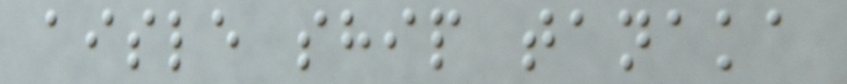aisle ship tanaka
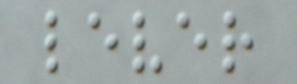lever
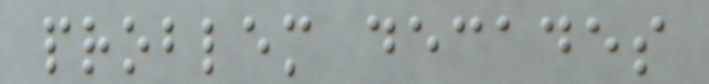problem decades
